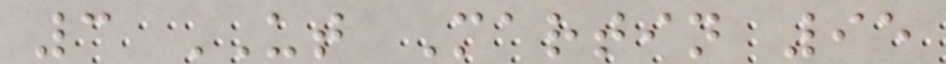3 UT Martin 95
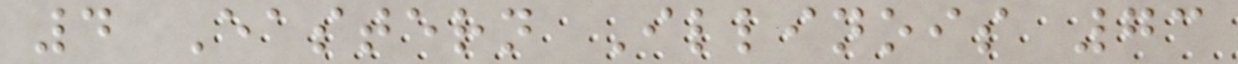4 Eastern Illinois 73
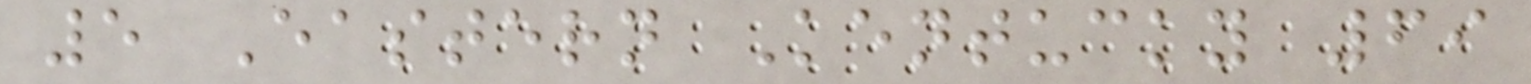5 Eastern Kentucky 69
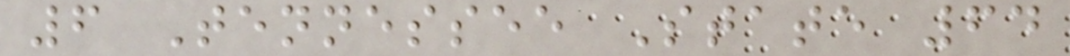6 Tennessee State 64
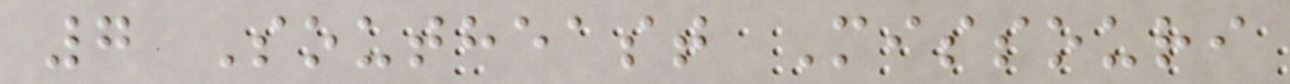7 Southeast Missouri
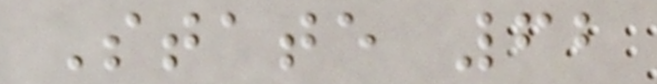State 62
